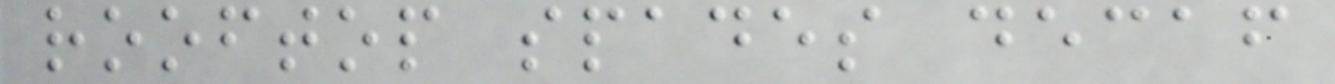rooftop spades decaf
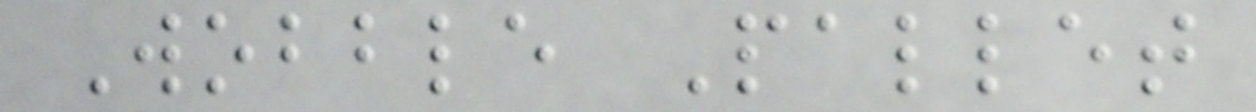Wobble Pallet
